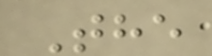The
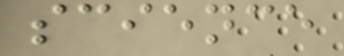science
